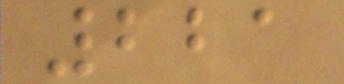221
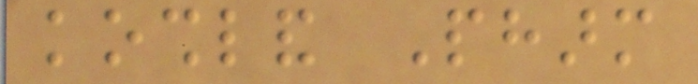koshland Pharm
